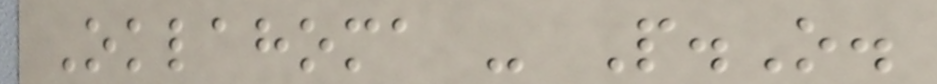Oklahoma - P.O.
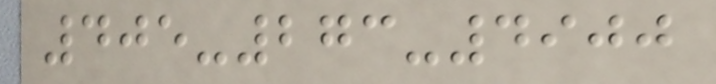405-273-4900
